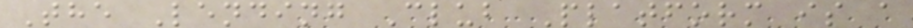The Lending Club Platform is a
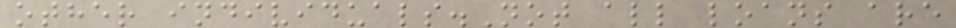other individuals.Not all loans are
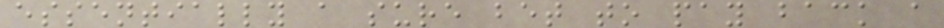essentially a sure bet to pay back a
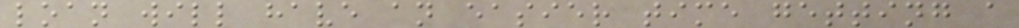loan will have an easier time getting a
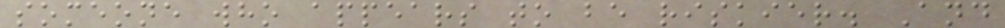someone who appears to be riskier. And
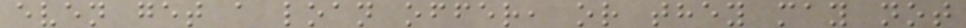even get a loan offer, or they may not
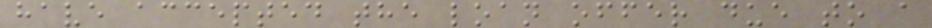have accepted the loan offer due to a
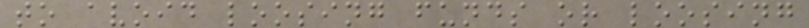to avoid loosing funds or loosing
